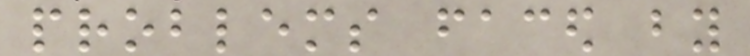problems faced by
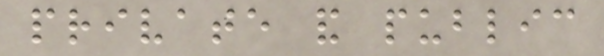private and public
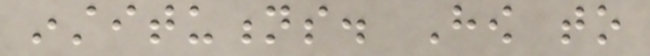institutions. How to
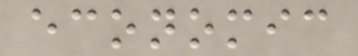economic
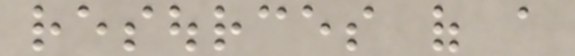resources of a
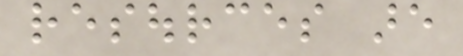resources are
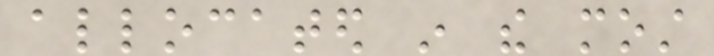allocated in the most
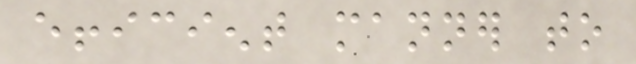efficient manner to
